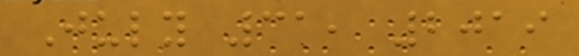July 31, 2019
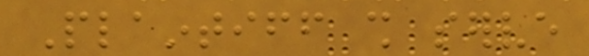Plaintiff shall serve
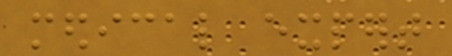medical expert
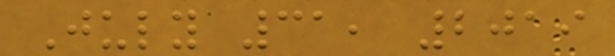July 31, 2019
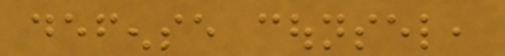defense counsel,
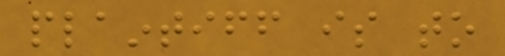plaintiff is to
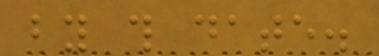by this date.
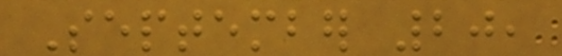September 20,
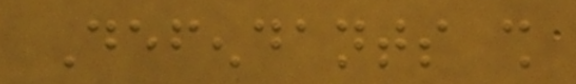Defendants shall
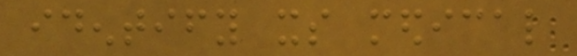identify its medical
